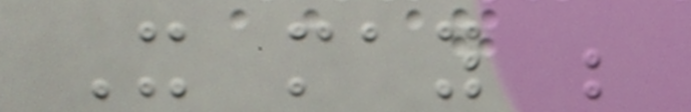It may be
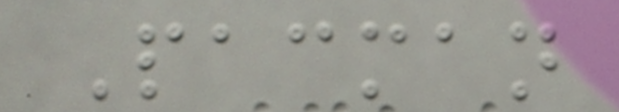Pacman
